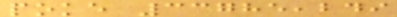poke 33785,249
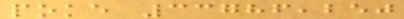poke 33786,250
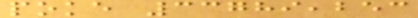poke 33789,253
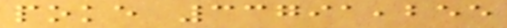poke 33791,255
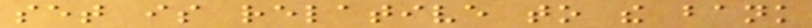set is relative to the bank
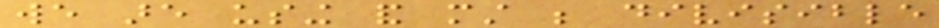we are using and must be divisible
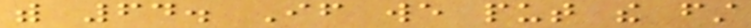with 64. If we put the first
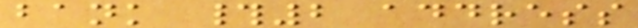bank #2 address
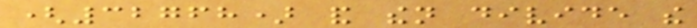(32768) and then divide the
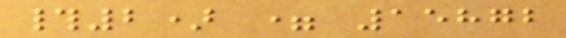#2) = 15872
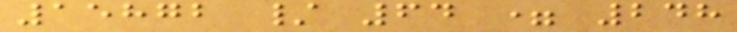15872 / 64 = 248
